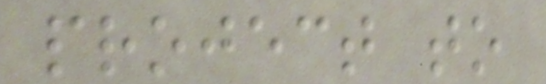project to
